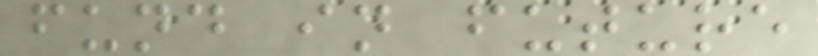fund in future
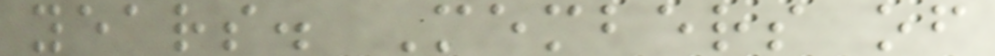years. Members of
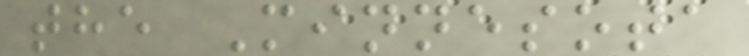the Minnesota
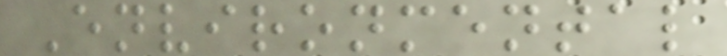Environmental
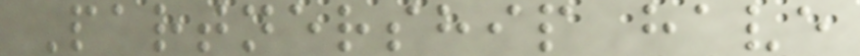Partnership have
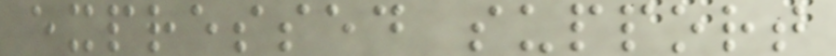expressed support
